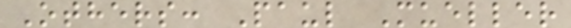Others: Paul Mueller
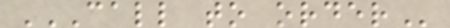CALL TO ORDER
